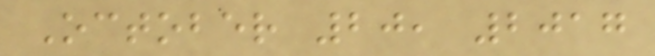October 20, 2017
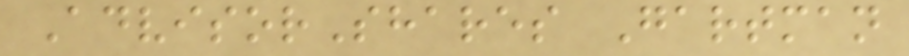AdvisorShares Gartman
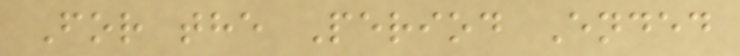For the Period Ended
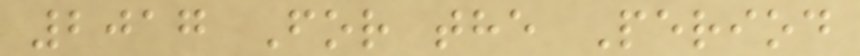2017 For the Period
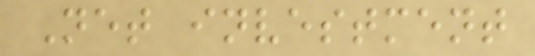Net investment
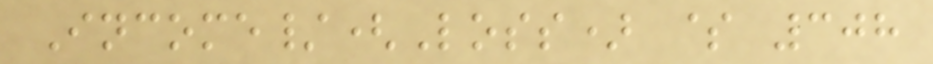Income/(Loss) $ 308
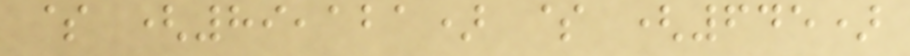$ (89,121) $ (645)
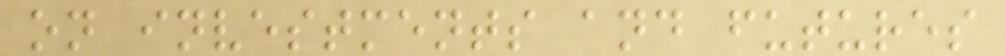on investments and futures
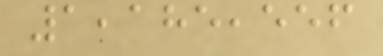1,185,556
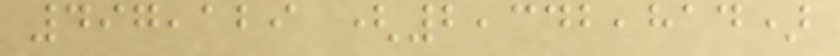497,129 (2,342,814)
